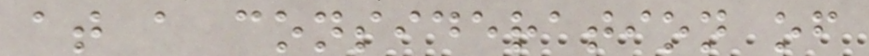at a consideration of
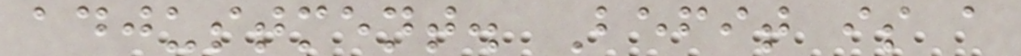adjustment. Befit is a
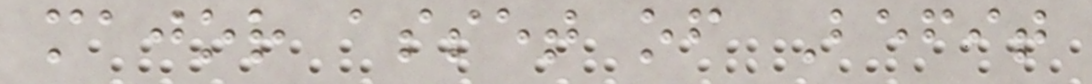major asset of Befit
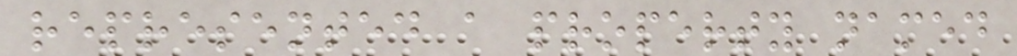represented a property named
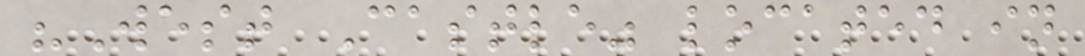"West Castle" located in
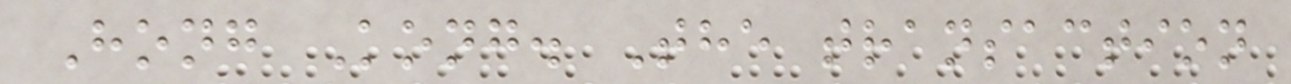Hong Kong. The transaction
